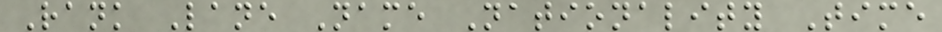Rank Lane Name Nationality Time
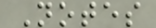Notes
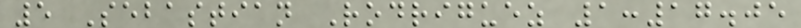5 Sebastian Rodriguez 1:17.05
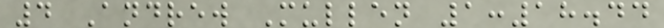4 Andrew Mullen 1:18.44
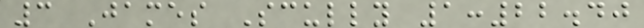3 James Scully 1:22.40
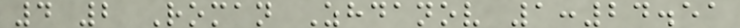4 2 Roman Zhdanov 1:24.51
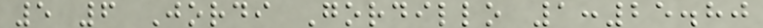5 6 Jordi Gordillo 1:25.80
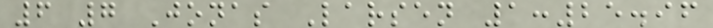6 7 Jonas Larsen 1:25.96
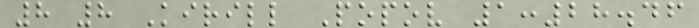8 8 Kirill Popov 1:28.46
